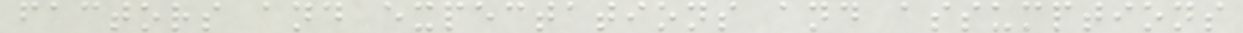factors and expectations and assumptions
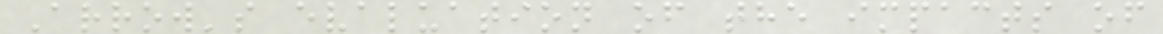Arrow's evaluation of the impacts of
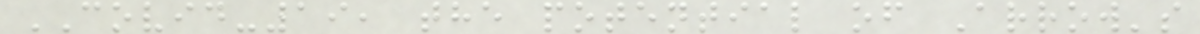COVID-19, the potential of Arrow's
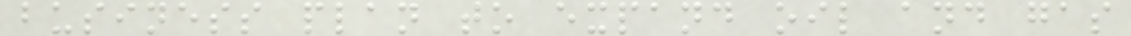business plan to expand oil and gas
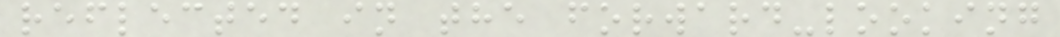reflected in the forward-looking
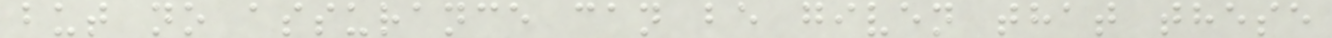but no assurance can be given that these
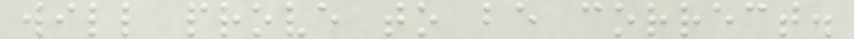will prove to be correct.
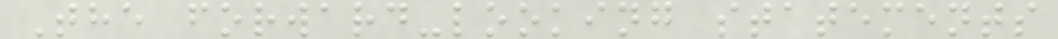The forward-looking statements
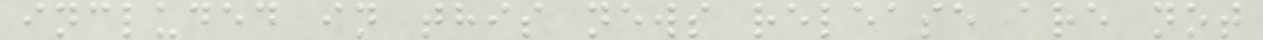included in this news release are not
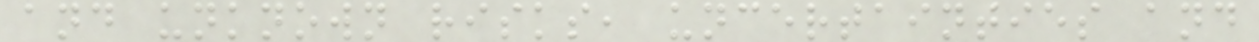and unknown risks, uncertainties and
